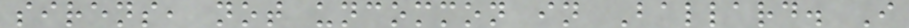sirens, not uncommon in Ballard. I
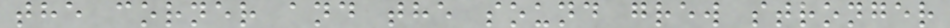the corner and the sound grew stronger
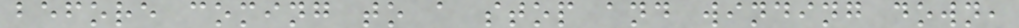before coming to a stop and winding down,
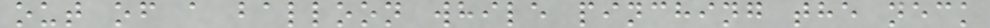out of a balloon while pinching the neck
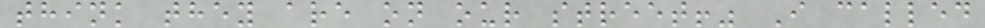think they are on our street!" I called
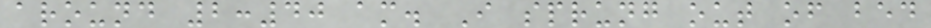around 2:40 am. I sprung out of bed
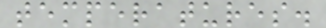temperatures.
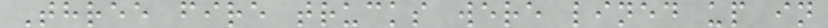Three fire trucks were lined up in
